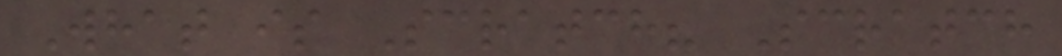What is Scratch? Scratch
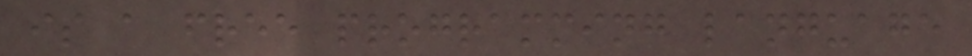is a free programming language
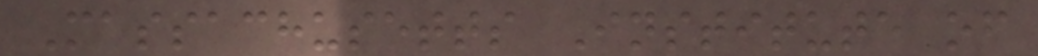Massachusetts Institute of
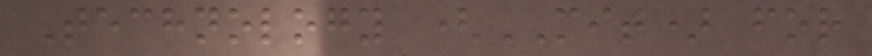Technology (MIT) for
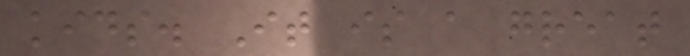kids. It is a great
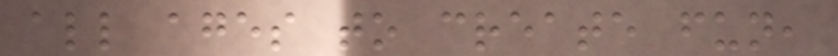all ages to create fun,
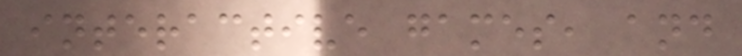interactive games, and
